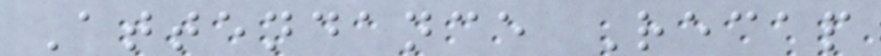Attendance Recap
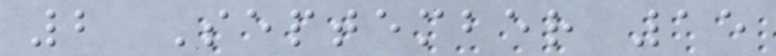2 September 15
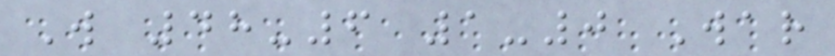W 48-6 1-0 War
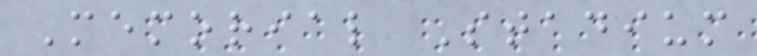Memorial Stadium
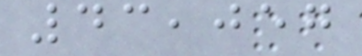43,057
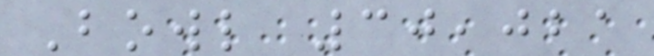Bowl 30,021
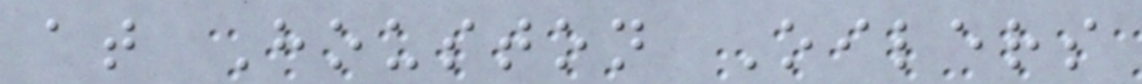at Houston Oilers
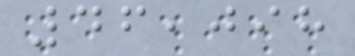46,098
